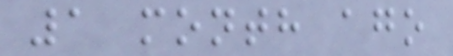1 month ago
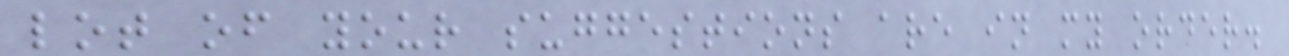lot of your suggestions are in my order.
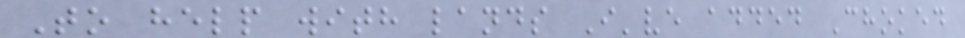To help with lands I've added Choked
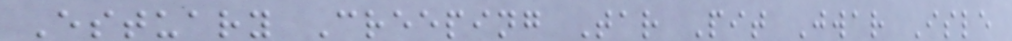Estuary Creeping Tar Pit Jwar Isle
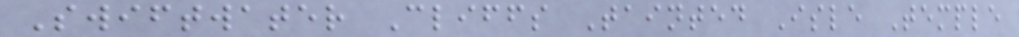Swiftwater Cliffs Tainted Isle Temple
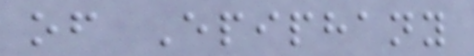of Epiphany
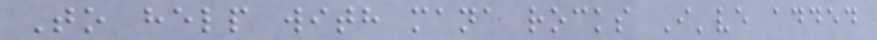To help with mana rocks I've added
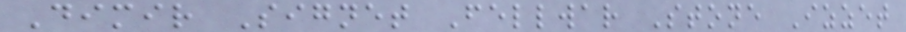Dimir Signet Fellwar Stone Izzet
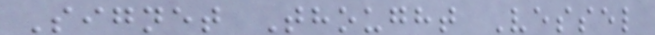Signet Thought Vessel
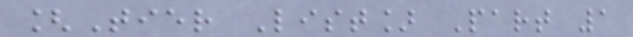[Tier List] Part 1
